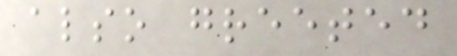also greeted
